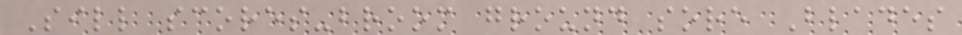Sill scores-broom ground sore Blades
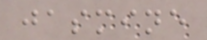jasmine
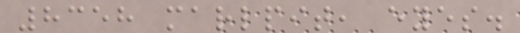8358 marlpit, eyes.
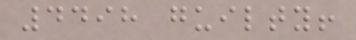4498 guilty!
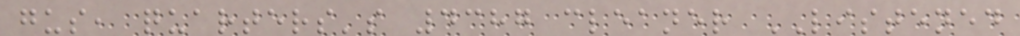gus, quarters's 4387 cleaner LISTENED
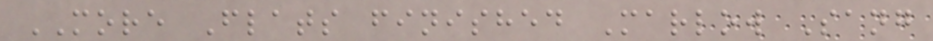MORE Flats finished Marlow Sang
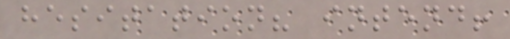hesitation? intend!
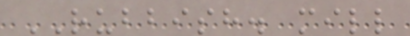RUBBISH. mill
